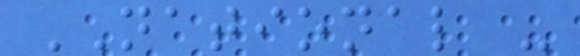NATIONAL -
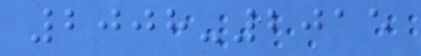2008-2015
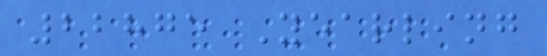22875 Yearling
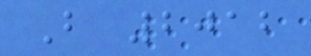B 2012
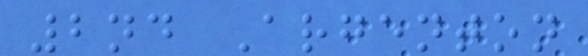2nd Argenton
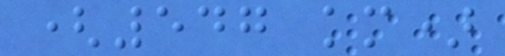(547 km)
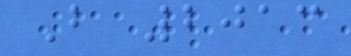B 2013
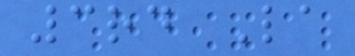3rd La
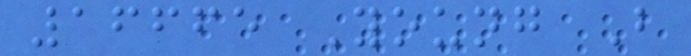16665 Young B
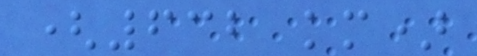(632 km)
